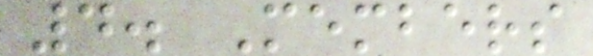4. Members
